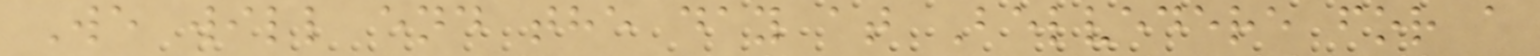We will end the day at Belvedere for a
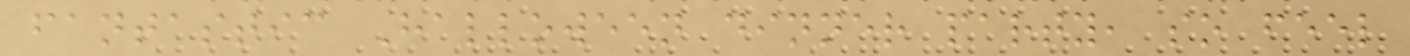fantastic Halloween dinner party, so feel
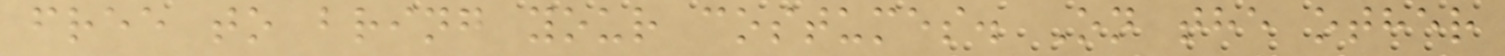free to bring your costumes. On the other
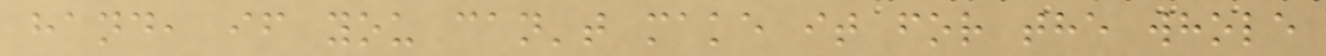hand, if you can't make it for the whole
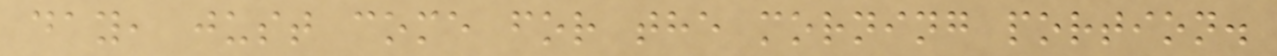day, just come for the morning portion.
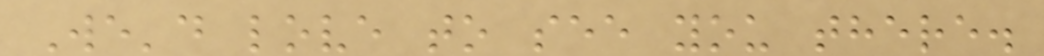We'd love to see you there.
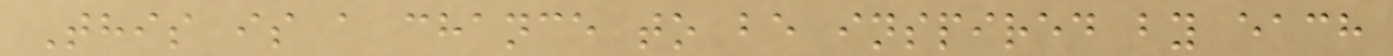This is a chance to be inspired by each
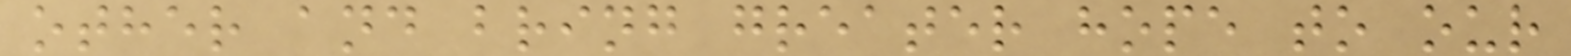other and bring greater hope to our
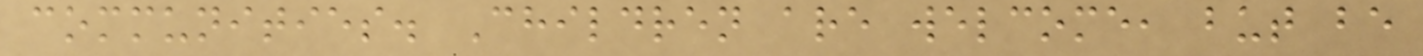communities. Children are welcome, but be
